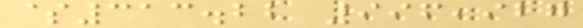$313.22 996,927
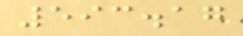593.17
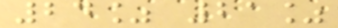24% 21%
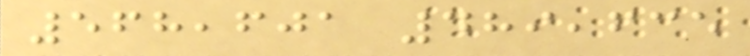568,601 489,635
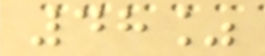48%
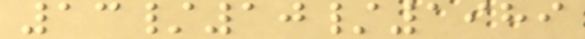13/10/1989
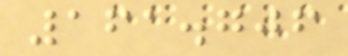161.706
